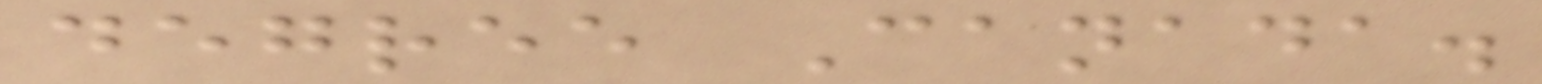degree Canada.
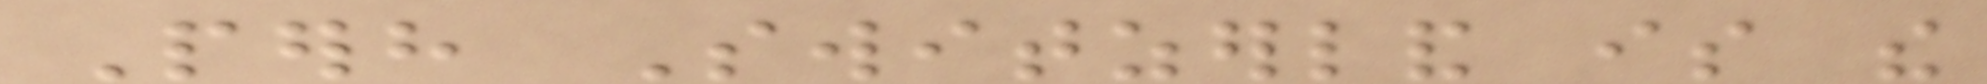Perhaps Switzerland is the
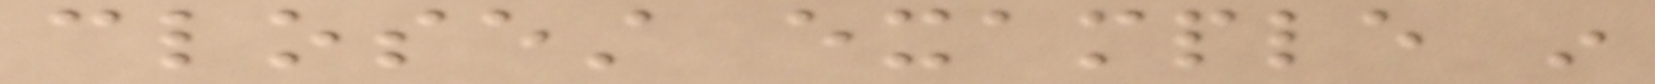closest example in
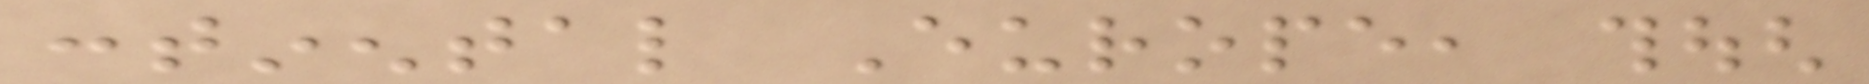continental Europe, though
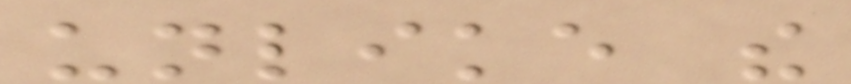unlike the
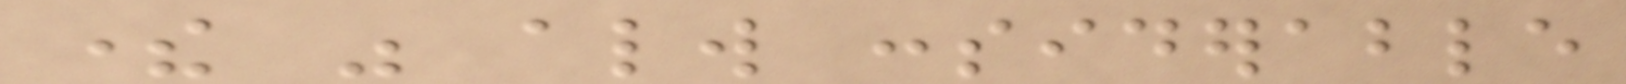there was always considerable
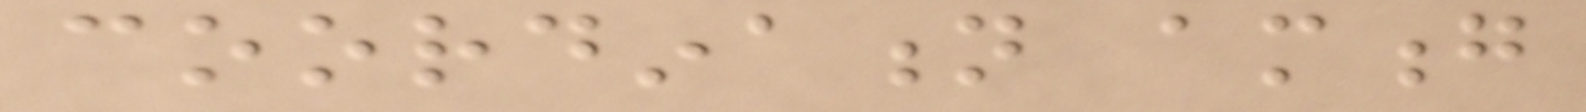coordination among
